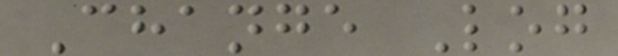Change Log
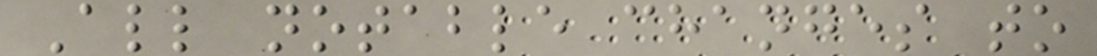All notable changes to
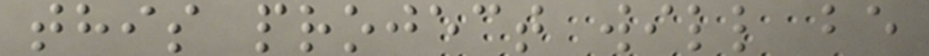this project will be
